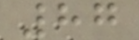87
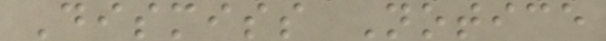Dismiss Notice
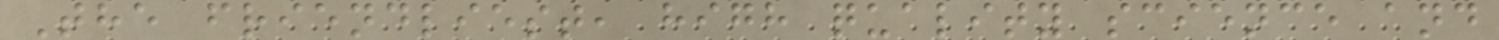The friendliest, high quality science and
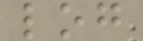log
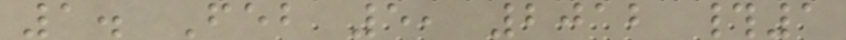1. Feb 5, 2012 #1
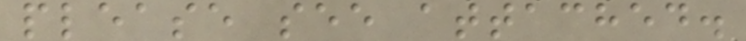please see attached.
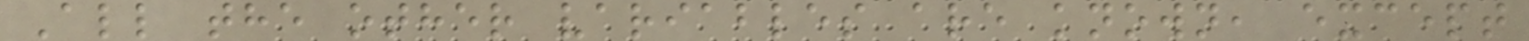All the other variables are known, except
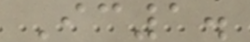Ic1.
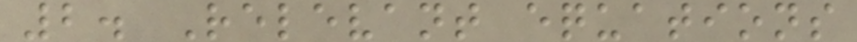2. Relevant equations
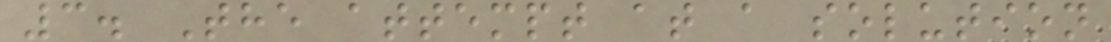3. The attempt at a solution
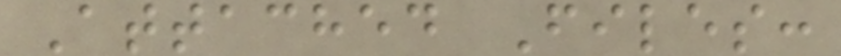Attached Files:
